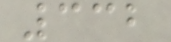332
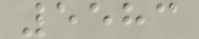5583
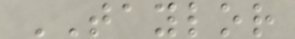TAYLOR
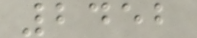2452
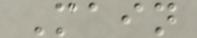Main
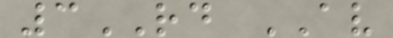3RD AV
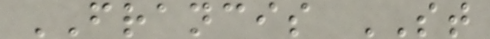FRANCIS ST
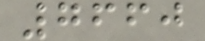7660
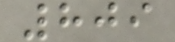809
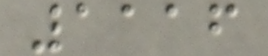1116
